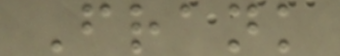Frank
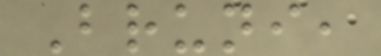Bruni,
